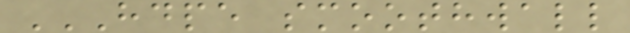HDPE SMOOTHWALL
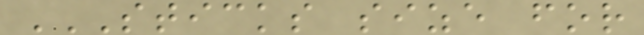STICKS SIZE FOR
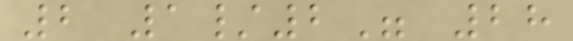2 1/2" 28
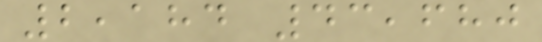2,184 43,680
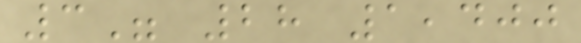3" 28 1,400
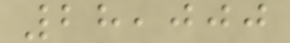28,000
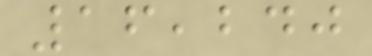16,240
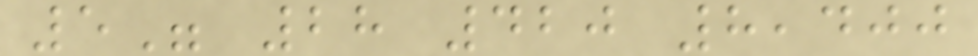5" 28 420 8,400
